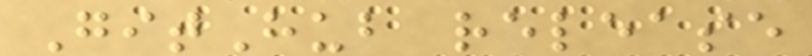GitHub release
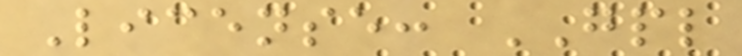License: GPL
